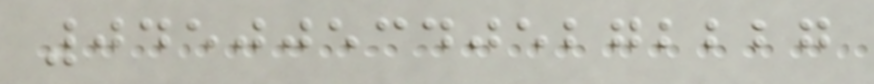0450053405272227
